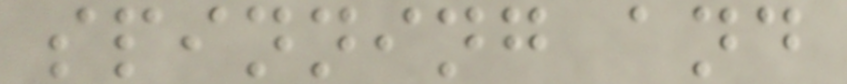spinning and
